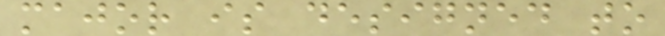major is designed to
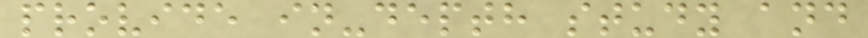provide in-depth study and
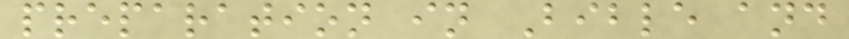preparation in Bible and
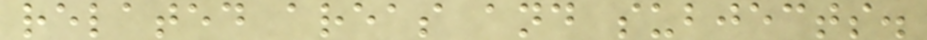related areas and subjects.
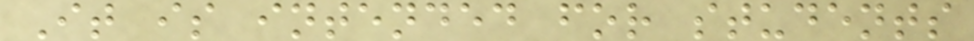It is intended for students
